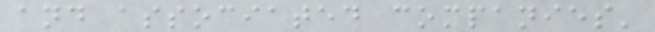and associated companies'
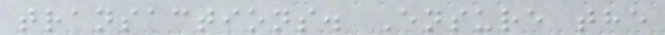transactions. Ensure the
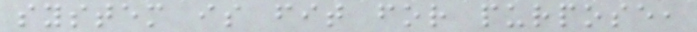system is fit for purpose,
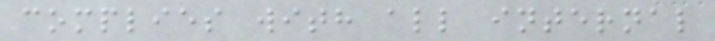complies with all internal
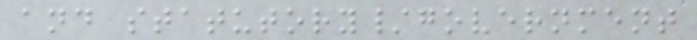and statutory/government
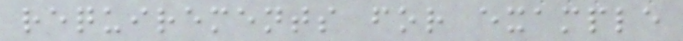requirements for example
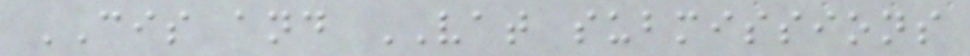CIS and VAT submissions
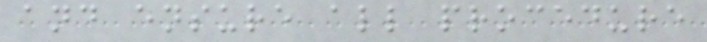and ensure all procedure
